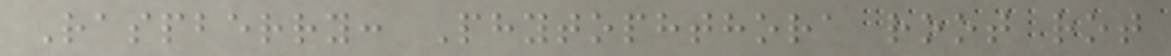Raspberry: Phytophthora root rot
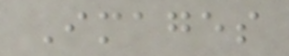Images
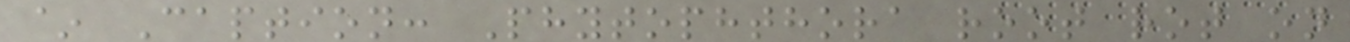~ Caption: Phytophthora root rot on
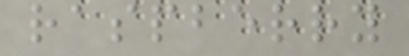raspberry
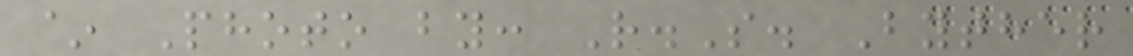~ Photo by: R.S. Byther
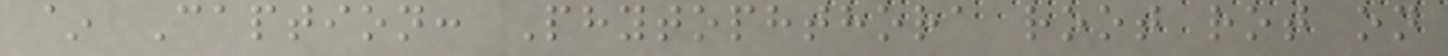~ Caption: Phytophthora root rot on
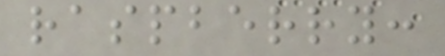raspberry:
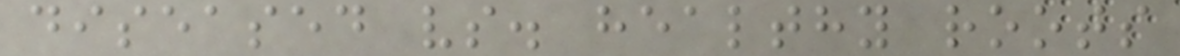diseased vs. healthy roots
